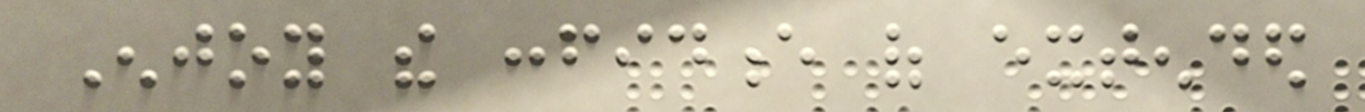Enjoy the confidence of extended
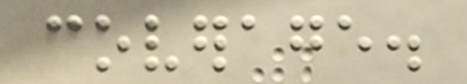coverage.
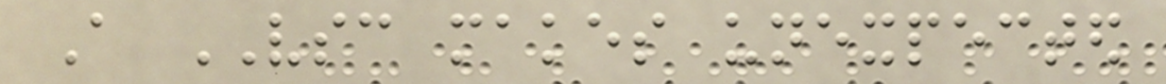A VSC makes unexpected
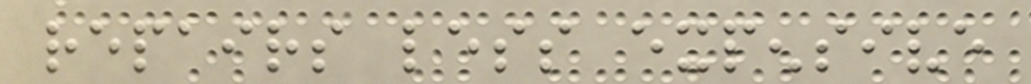repairs less expensive
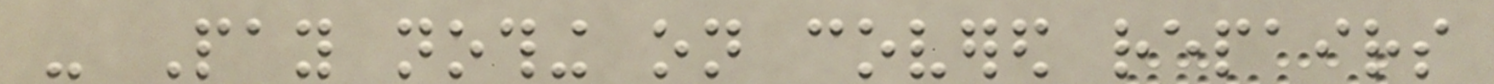- Pay nothing on covered repairs
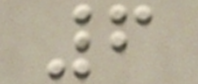6
